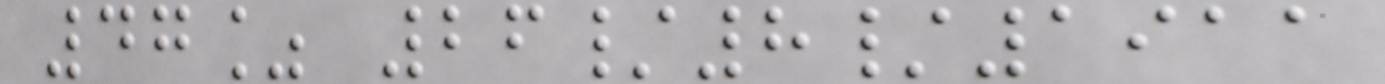47% 26/8/1911
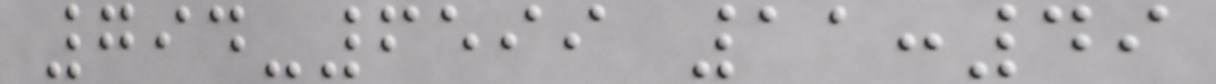794-6599 11:49
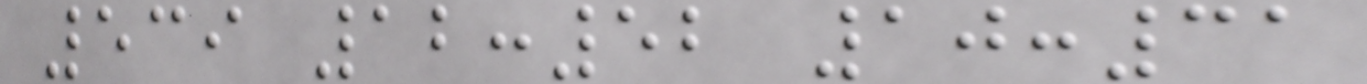539 12:52 10:31
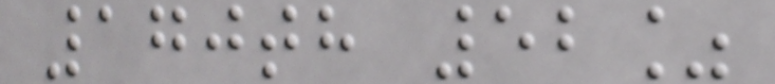170th 52%
